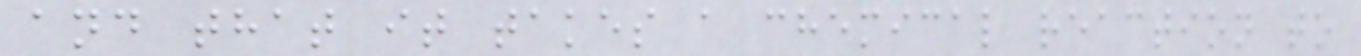and that it takes a chemical reaction to
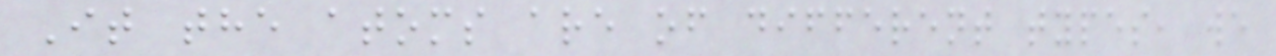It the atoms are of different types, we
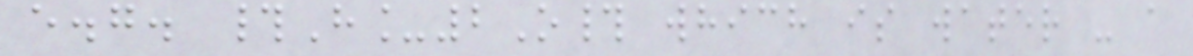e.g. #H_2O# which is water - a
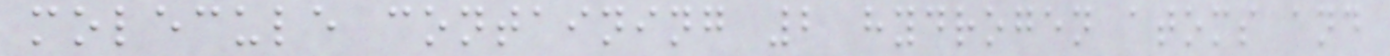molecule containing 2 hydrogen atoms and
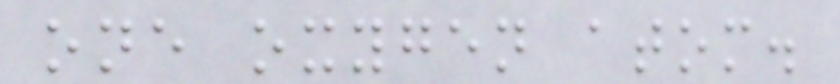one oxygen atom.
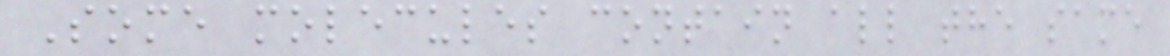Some molecules contain all the same
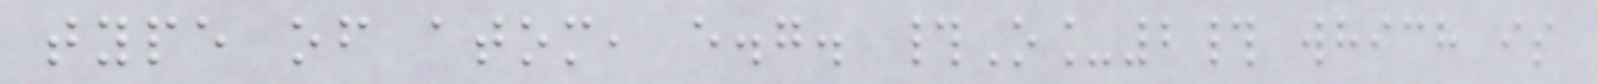type of atom, e.g. #O_2# which is
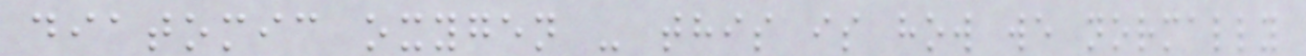diatomic oxygen - this is how we normally
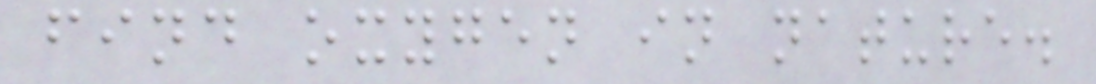find oxygen in nature.
